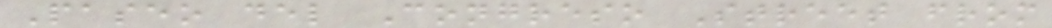Paseo del Congreso Street from
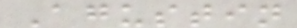Agustin
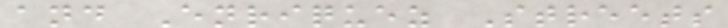and Enriquez Streets
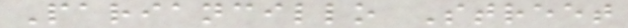Pariancillo Street
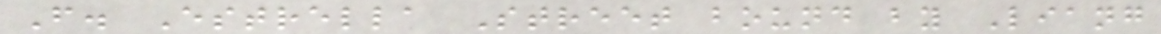F. Estrella Street bound by Liang
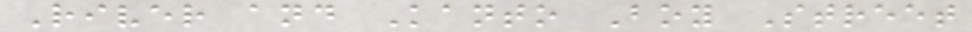River and Kanto Boy Street
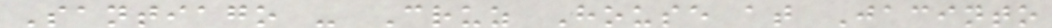Santiago - Cruz House at Jacinto
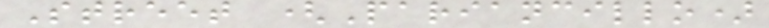Street (Pariancillo)
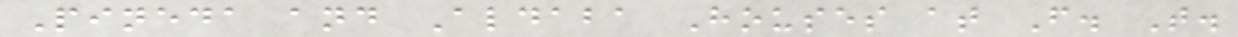Pineda and Aldaba Houses at F. T.
